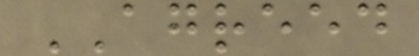AGREED
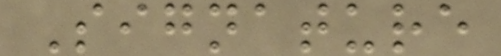Signature
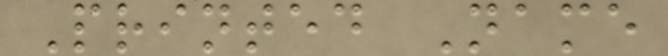Printed Name
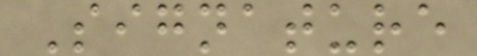Signature
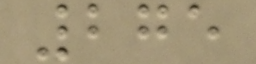275
